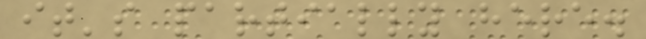it's partially here.
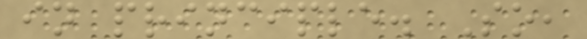in principle. So,
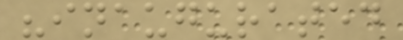"inaugurated
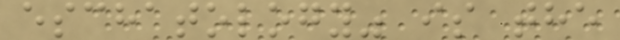eschatology" is the
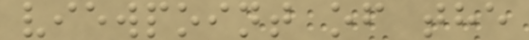viewpoint of the
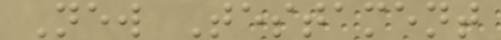New Testament
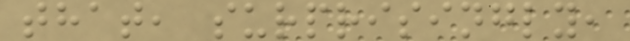that, surprisingly,
